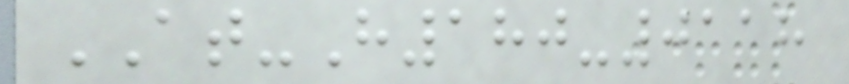AT-H180-0118
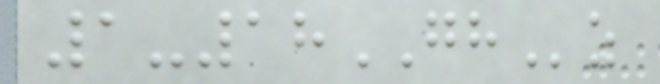1-18GHz
